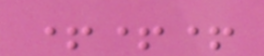+++
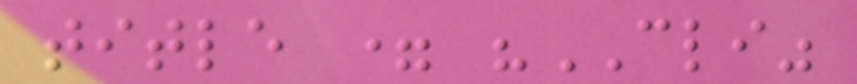title = "CLI"
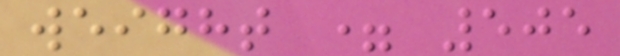weight = 505
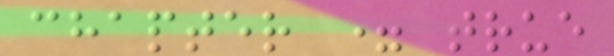chapter = true
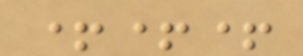+++
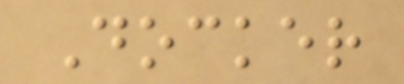Docker
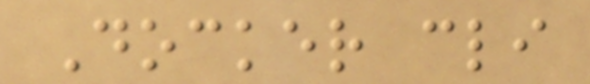Docker cli
